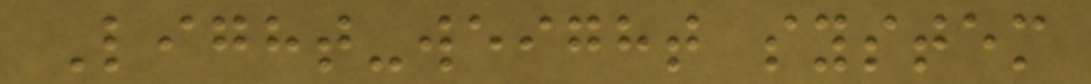Light-weight system
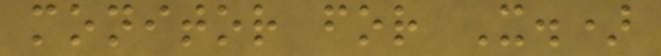monitor for X.)
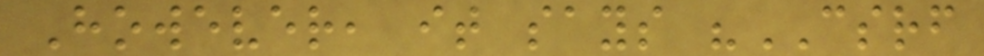However, it says "CSRF
